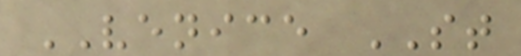VENICE ST
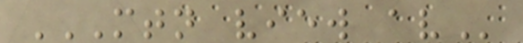MTN VIEW AV
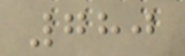780
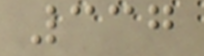337
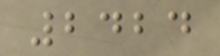2424
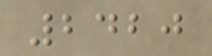2420
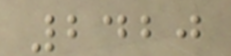2420
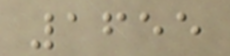1655
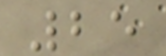25
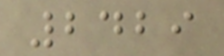2429
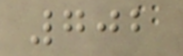702
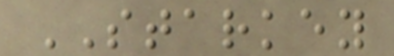STARKEY
